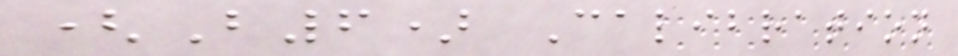(B6) Calibration
